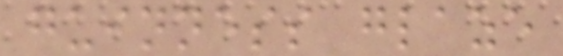guinness glaze
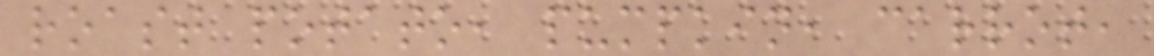roast potato, pumpkin, carrot,
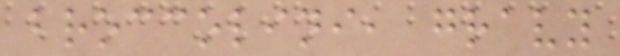broccolini, gravy
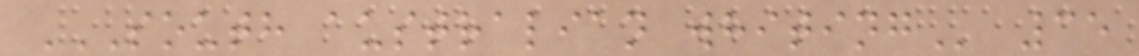SOUTH AUSTRALIAN WHITING 35
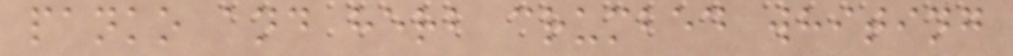panko and herb crumbed whiting
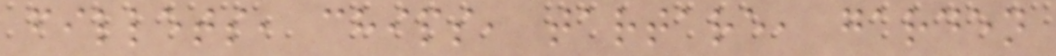fillets, chips, tartare, garden
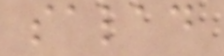salad
